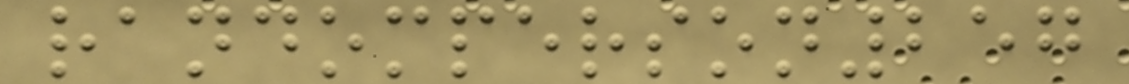randomperson257
